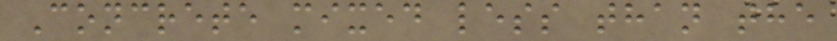Concrete mixed less than the
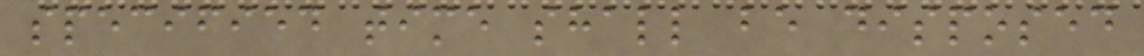specified time shall be disposed
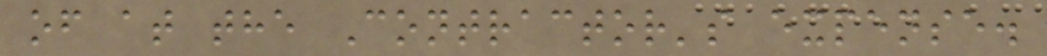of at the Contractor's expense.
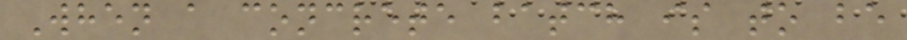When a concrete batch is to be
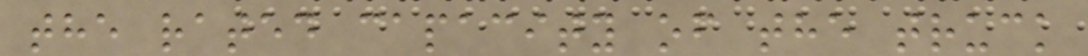the rated capacity of the truck
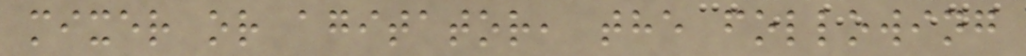mixer or agitator, the following
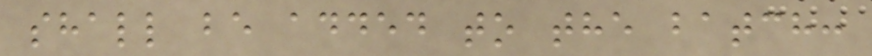shall be added to the batch:
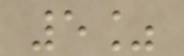5%
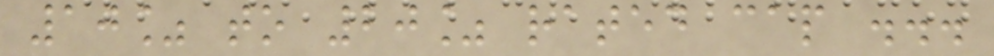10% to 20% rated cap ...
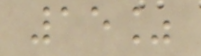15%
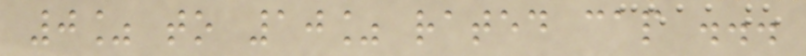0% to 10% rated cap ...
